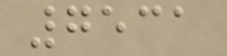7531
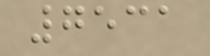7531
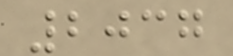2037
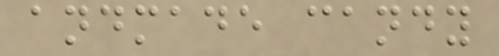andmade candy
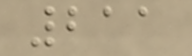211
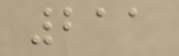211
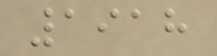1918
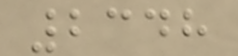2348
